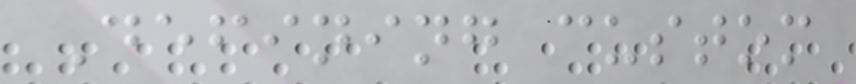Defining custom
